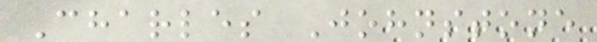Charles Johnstone
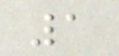1
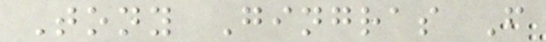Tony Gingras F
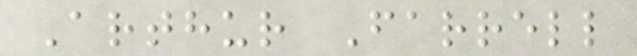Arthur Farrell
